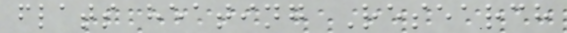flats heating Research
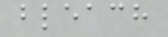bleach
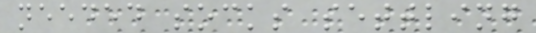needed socks settling
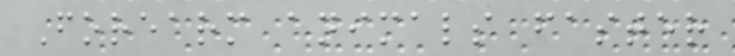Forearm animals faster
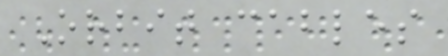Orbit cables
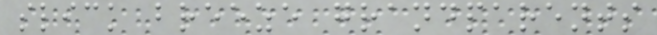slick breeze grandparents
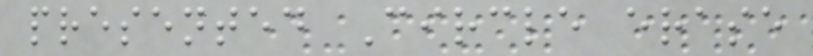presented Circle erase
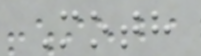Moth
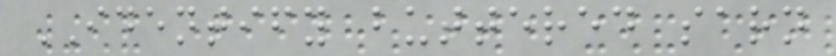IDENTIFY buttered sarn
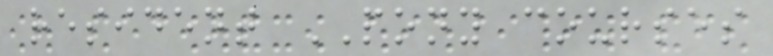resident PONY courses
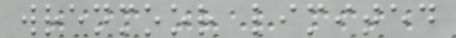wrenmoor limited
